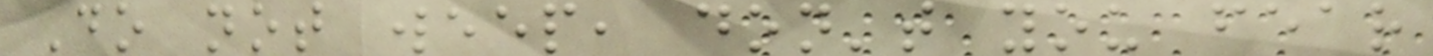Do not weep, don't you fear
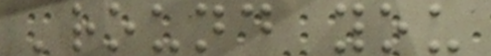'round you
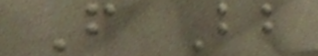F Bb
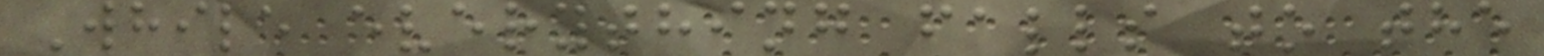While everything falls to the
